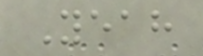Yeah
